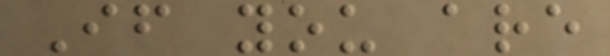If you are
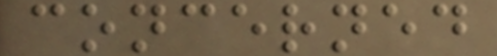concerned
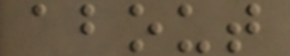about
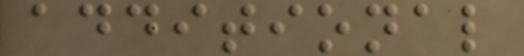additional
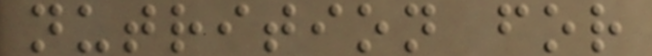nutrition for
